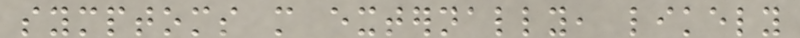symptoms more externally, likely
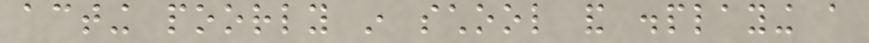acting poorly in school and displaying a
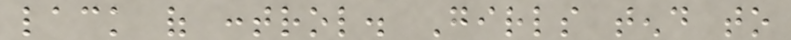lack of control. Girls tend to
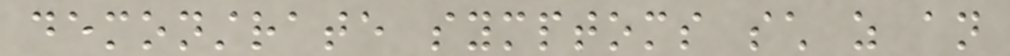demonstrate symptoms such as an
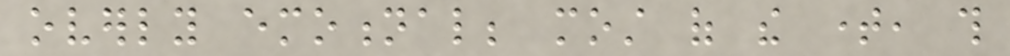overly emotional; most of the time, this
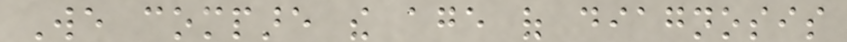We compare the age of diagnosis
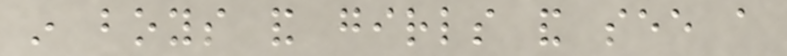in boys and girls and see a
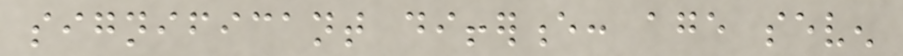significant difference: age seven
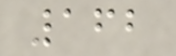162
